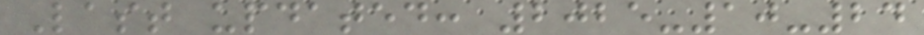Last updated: 2025-10-24
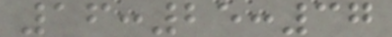16:25:37
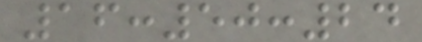16:50:24
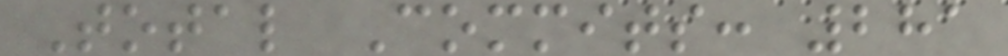Total Commits: 281
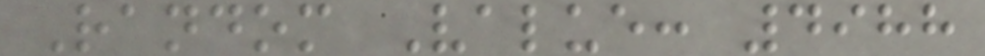Random Value: 4988
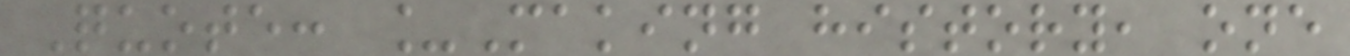Quote: _Making history, one
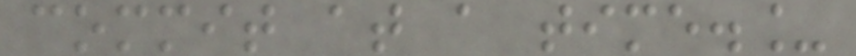commit at a time._
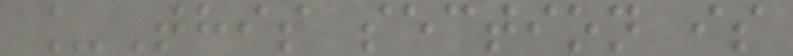_This section is
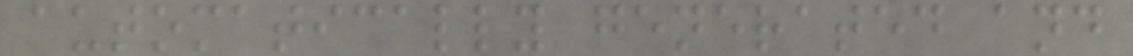automatically generated and
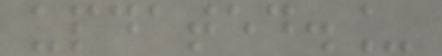updated._
